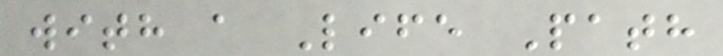with a Life Path
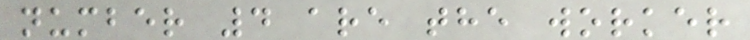number 4 are the worker
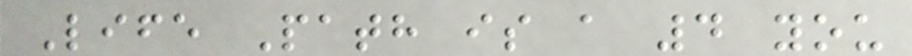Life Path is a 4 you
